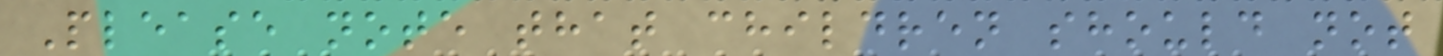Please note that children should not
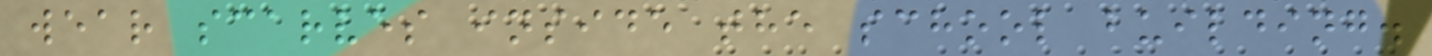wear scarves inside the school building.
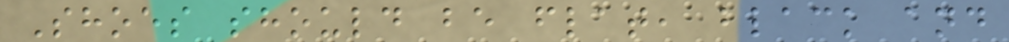Shoes should be flat, black and
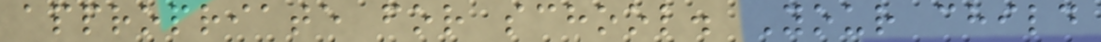appropriate for school. Your child
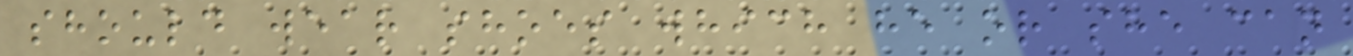should wear shoes which he or she can
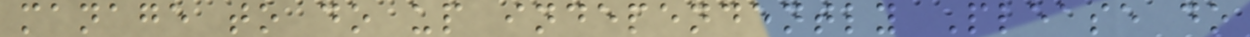manage to do up independently Please do
